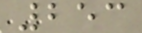253
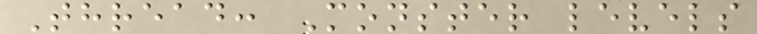Thread: Monster levels
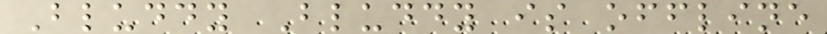Bluddy Bluddy is offline
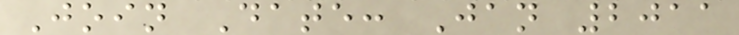Join Date: Jan 2011
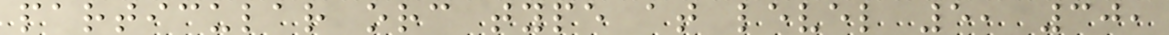particular orc type at level 5, 30,
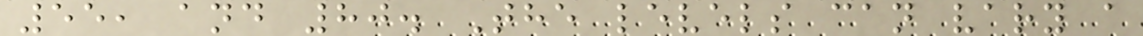55, and 80. The levels can vary a
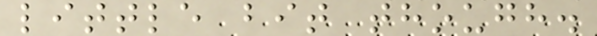little bit though.
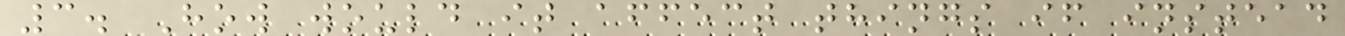3. How would it affect things if instead
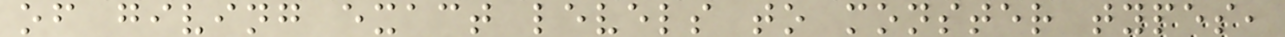of giving exact levels to monster types,
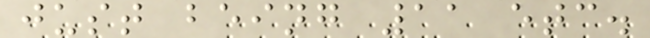just being 11 etc.
